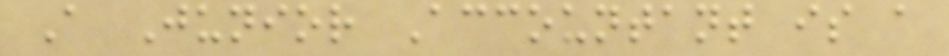A Junior Accountant is a
